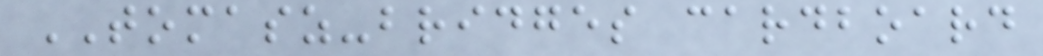TOMASZ-bridges cardboard
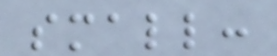small:
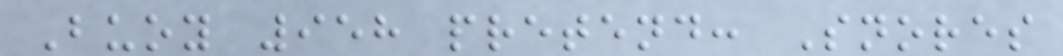Buoy 958 pretend: Snores
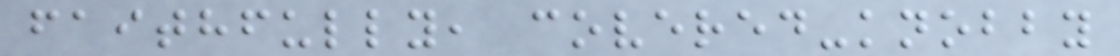faithfully, covered-knobby
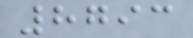8793
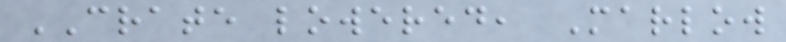CRATE lowered, Marlow
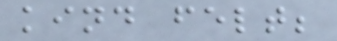kind felt;
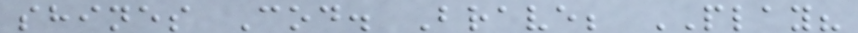shines Cod. Brave; PLAY?
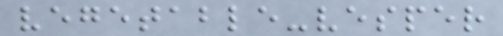vegetable-vesper
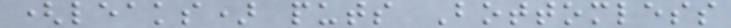(leaks) puts Bottomless
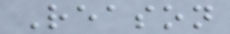Reason
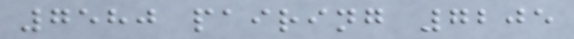7580 pairing 7205
